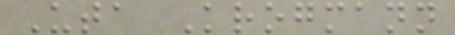Uta Krogmann
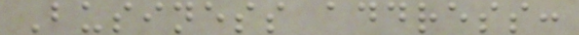Business address:
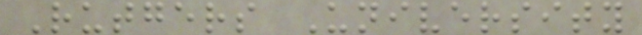Rutgers University
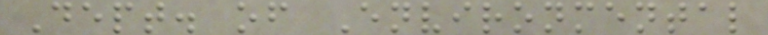Dept. of Environmental
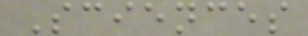Sciences
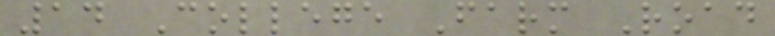14 College Farm Road
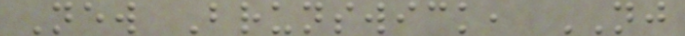New Brunswick, NJ
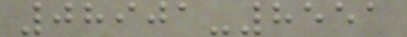08901-8551
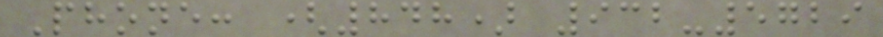Phone: (848) 932-5729
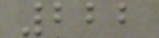222
